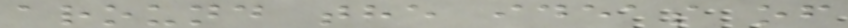around the ideas of
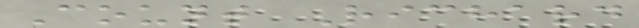Count Richard
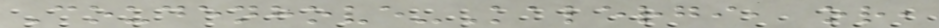Coudenhove-Kalergi, or,
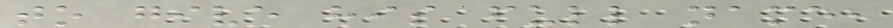to give his full name,
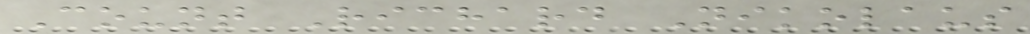Count Richard Nikolaus
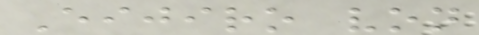Eijiro von
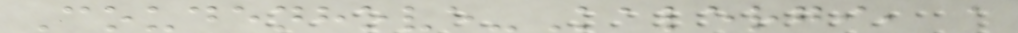Coudenhove-Kalergi, a
